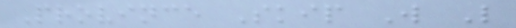Province Skip W L
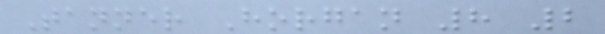Tanner Horgan 8 2
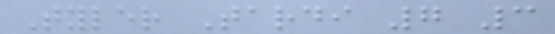Tyler Tardi 7 3
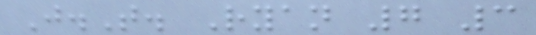J.T. Ryan 7 3
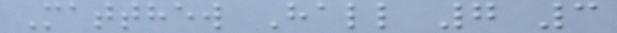Matthew Hall 7 3
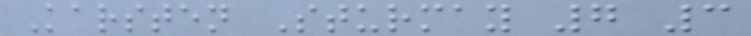Karsten Sturmay 7 3
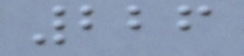226
